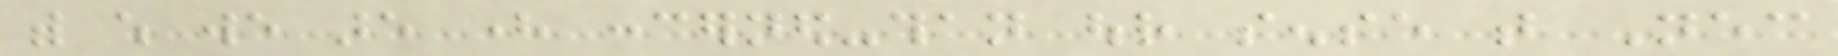with which we are here concerned-than our sense that Necessary
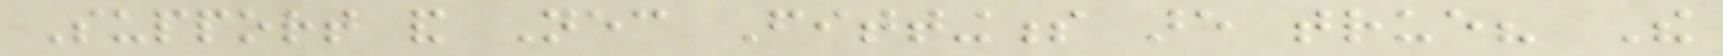Support and Necessary Fittingness are true? The
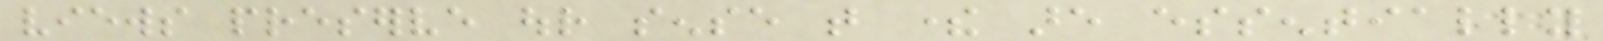views preserve our sense that there are essentially
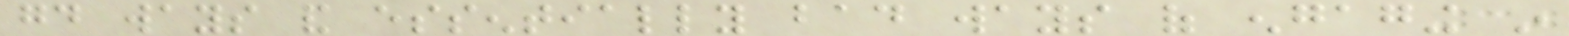good ways and essentially bad ways of engaging in
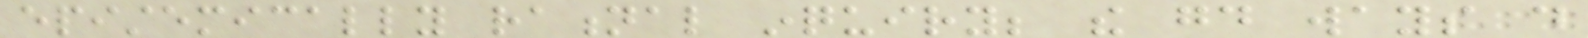epistemically rational inquiry; the good ways do
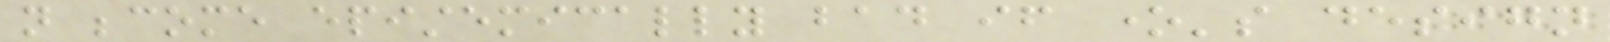not become epistemically bad if one's design
